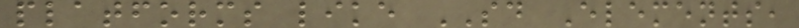platforms like SD Elements,
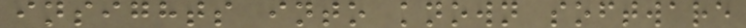insights into known software
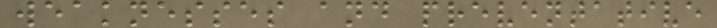weaknesses and preventative
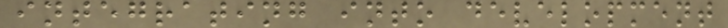integrating into development
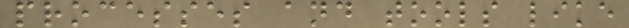processes and tools like
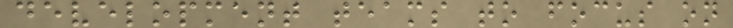development teams to focus on
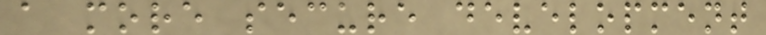a more secure development
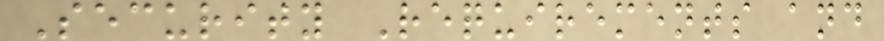Security Requirements and
